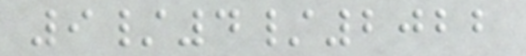9/4/2022
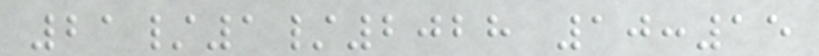21/1/2028 10:15
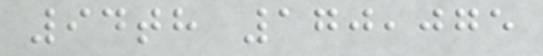94th 170,075
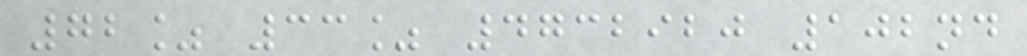72% 33% 4732920 102nd
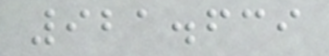921.639
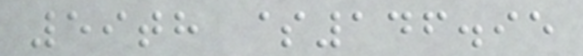59th $146.95
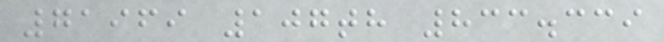71969 107th 833.339
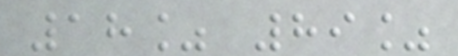18% 89%
